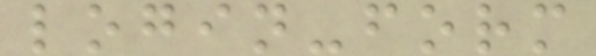login-form
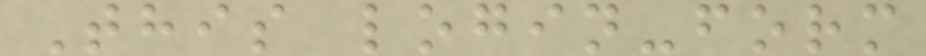This login-form
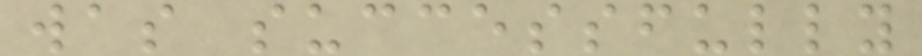was successfully
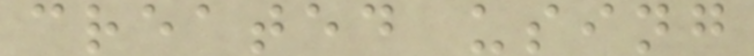created using
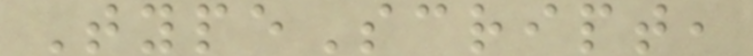TypeScript,
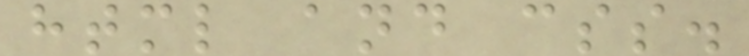html and css.
